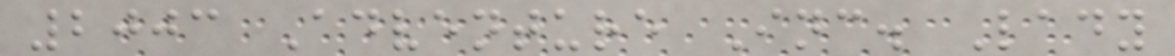2003 Adventure Inc. Lady
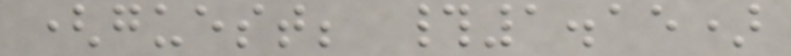(guest; #1.15)
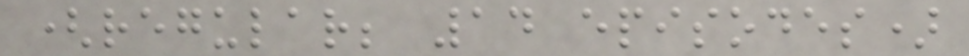(regular; 14 episodes)
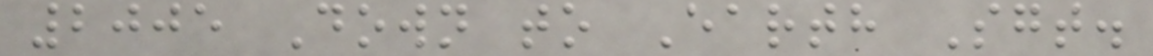2005 Down to Earth Sgt.
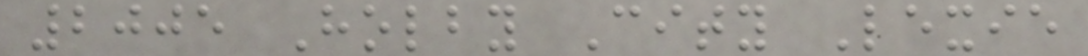2005 Holby City Lexie
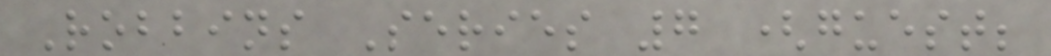Robbins Series 7 (guest;
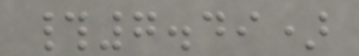#7.49)
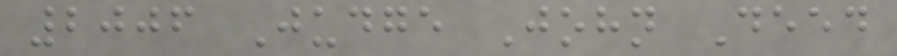2006 Judge John Deed
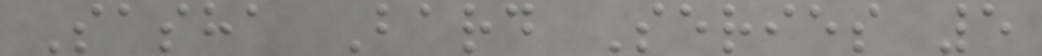Sasha Bard Series 5
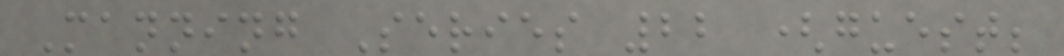Manning Series 22 (guest;
